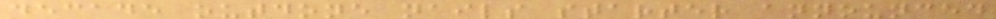decade outdone nails starter announced
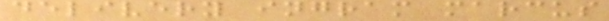delivery ingram marcus
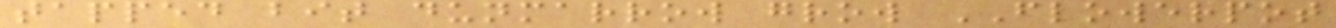tapped bit dunmarrow grow FLOWERPOT
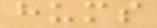hums
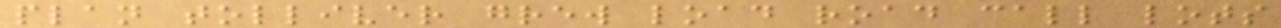plan tolliver grew load road call lots
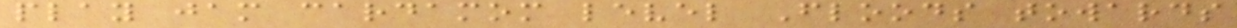play jam cardamom level Floods towards
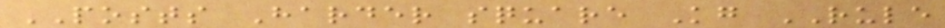POSTS Harder square Kg RULE
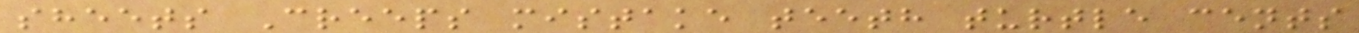sheets Creeps mistake teeth turtle cents
